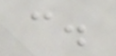c.
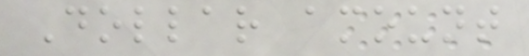Dollar amount
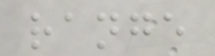range
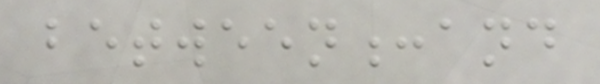between:and
